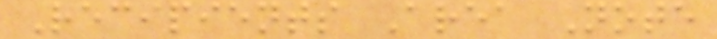Recipients Area Note
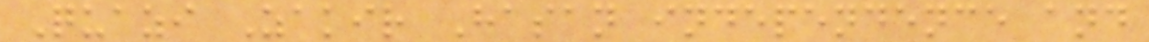Quazi Zakir Hasan independence and
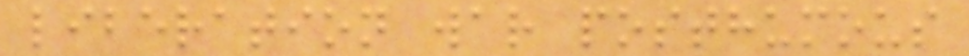liberation war posthumous
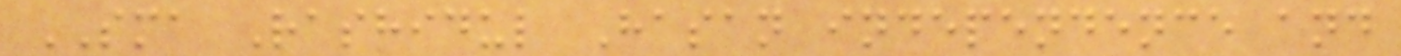SMA Rashidul Hasan independence and
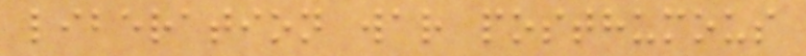liberation war posthumous
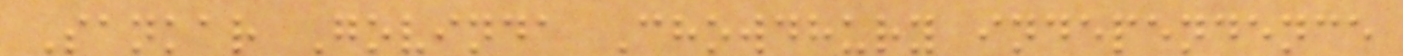Sankar Govinda Chowdhury independence
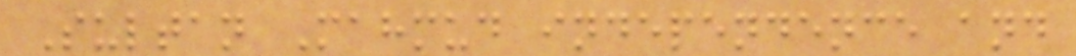Sultan Mahmud independence and
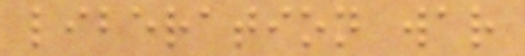liberation war
